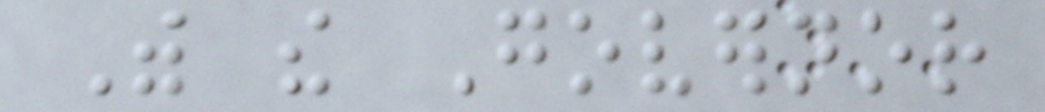With the Governor
